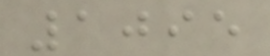1095
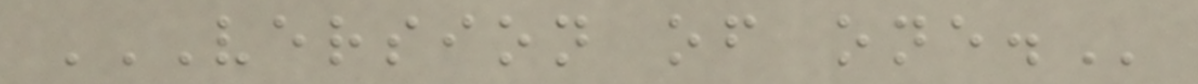VERSION OF ONE.
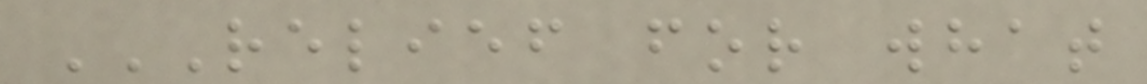RELIEF FOR WHAT
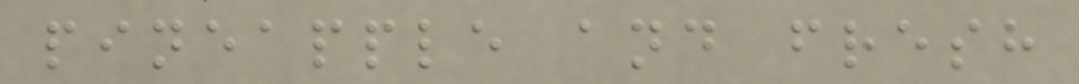pineapple and fresh
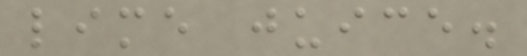lime juice.
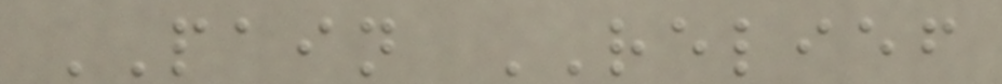PAIN RELIEF
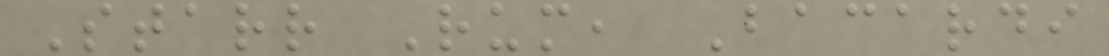Starr Rum, Bacardi
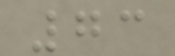73
